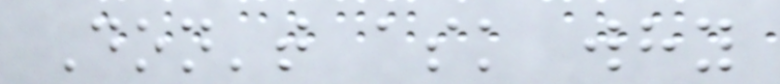Don't ask why
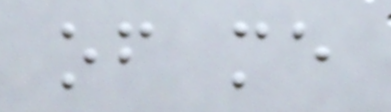of me
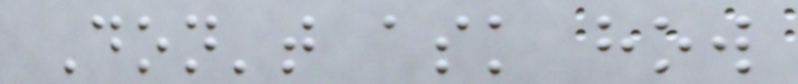Don't ask how
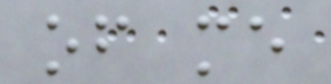of me
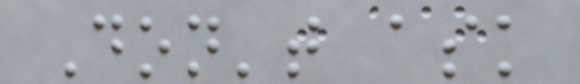Don't ask
